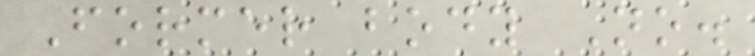Former body No.
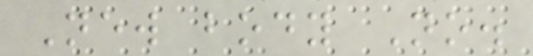New body No.
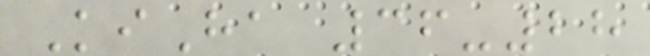KiHa 36-28
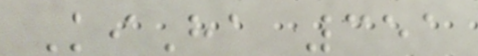KiHa 351
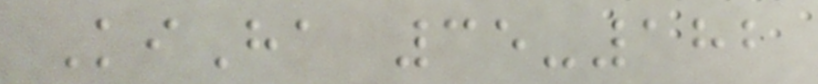KiHa 35-182
